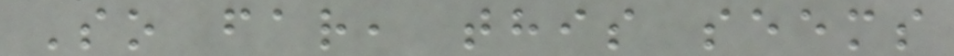So far, this seems
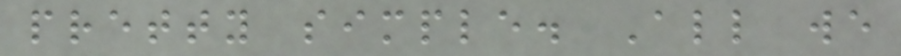pretty simple. All we
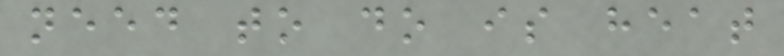need to do is heat
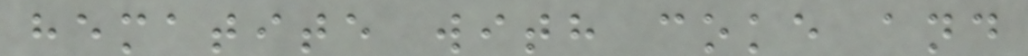hematite with coke and
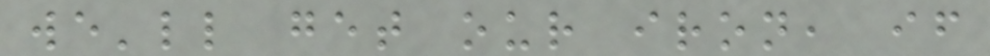we'll get our iron, if
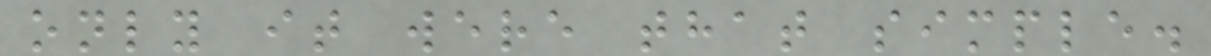only it were that simple.
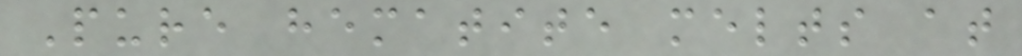Pure hematite melts at
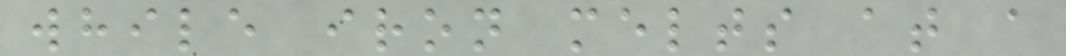while iron melts at a
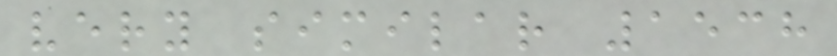very similar 1538
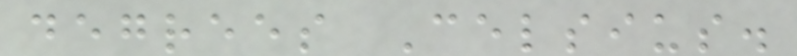degrees Celsius.
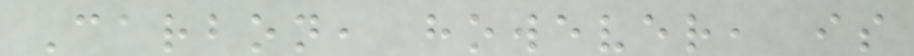Carbon, however, is
